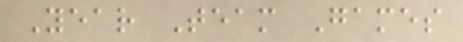Year Team Games
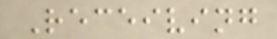Receiving
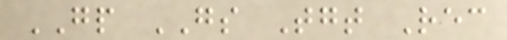GP GS Tgt Rec
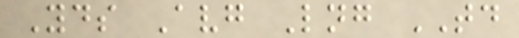Yds Avg Lng TD
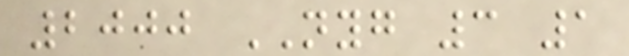2000 NYG 3 1
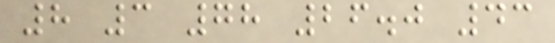8 3 78 26.0 43
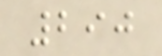290
